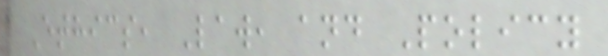Ethics, Law, and Policy
